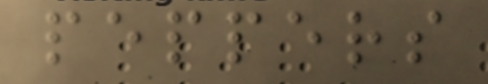peppers
